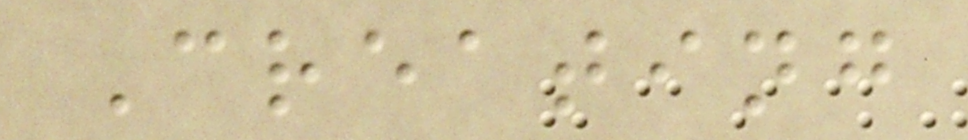Creating
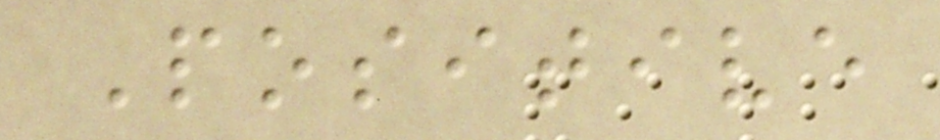Positive
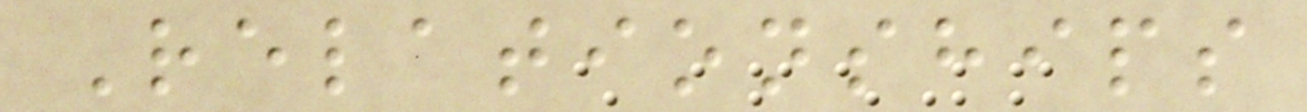Relationships
